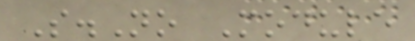S.No Module
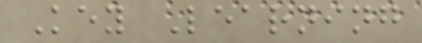Key Learning
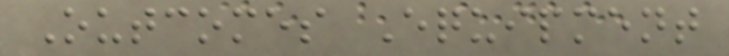Outcomes Equipment
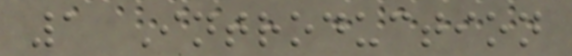1 Introduction
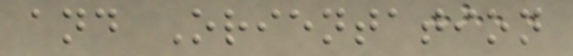and Orientation
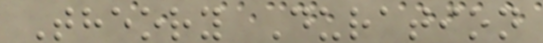Theory Duration
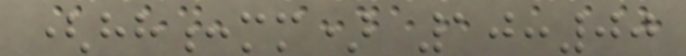(hh:mm) 10:00
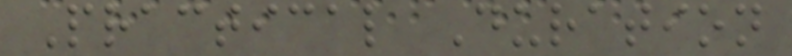Practical Duration
